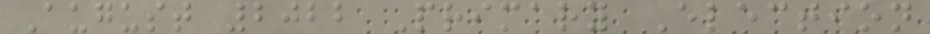August 2022 Primary Election
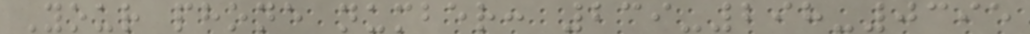Your phone number: 239-298-0395
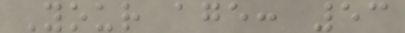Your age: 53
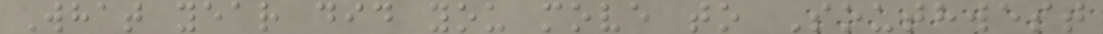What year did you move to Southwest
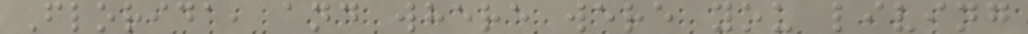Florida, and where were you living
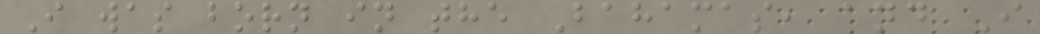I was born in the Bahamas, and I
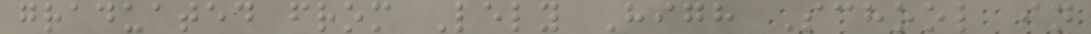graduated from Lely High School in
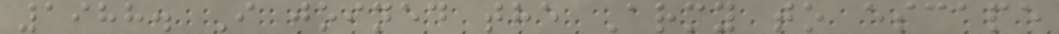1988. I joined the Army to escape
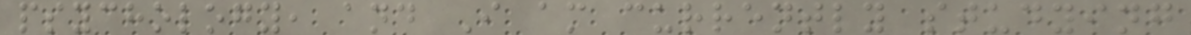psychology, and I am currently studying
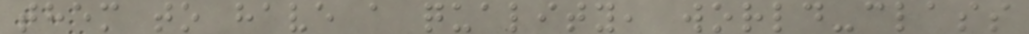them to have a quality, world-class
